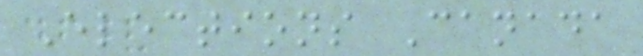Elections Canada
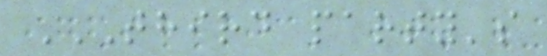THIRD PARTY'S
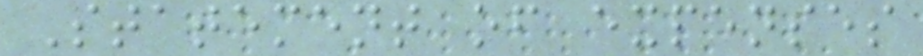Statement of expenses
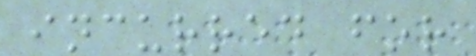incurred for
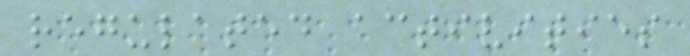regulated activities
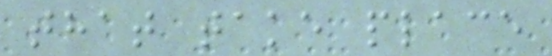that take place
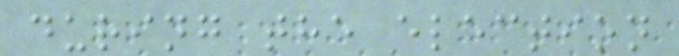during the election
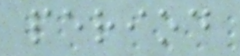period
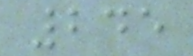245
